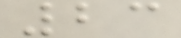23
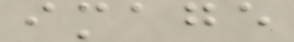image
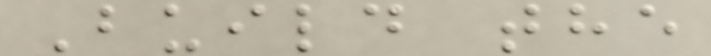Build the
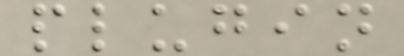plugin
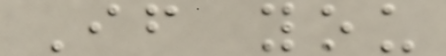If you
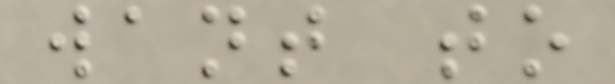want to
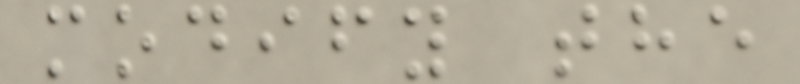modify the
